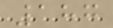187
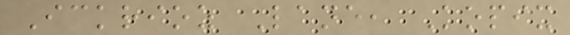Ickrioz Lane, Kopix
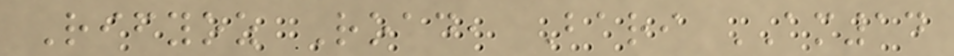Rifyoz Road, Bari AM14
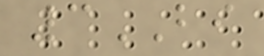3BI
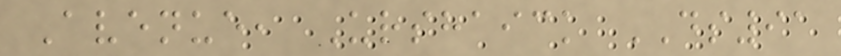Avenue, Urshaick DS91
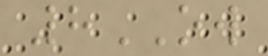8OW
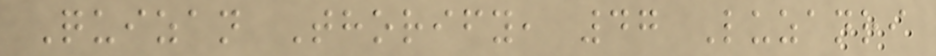Quizan Thorify, 47 Luzanri
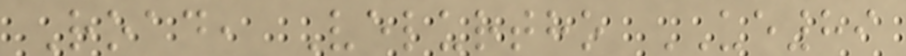Road, Velurtho UE89
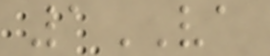1VA
